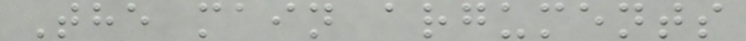The main arguments
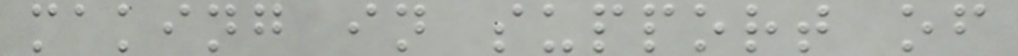making in support of
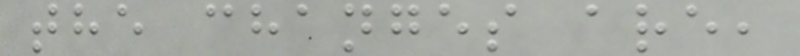the changes are,
